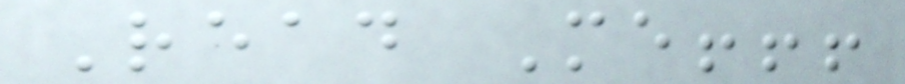Read Me!!!
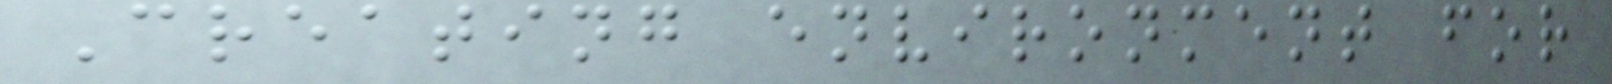Creating environment for
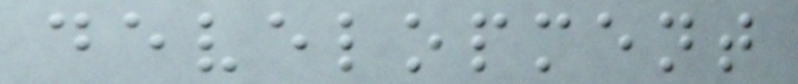development
